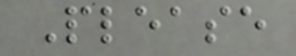Please
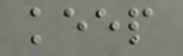keep
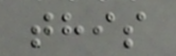this
